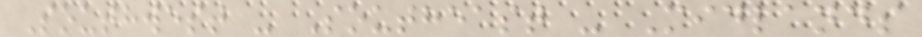Southwest - Southeast - Midlands
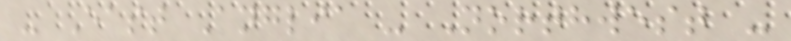- East Anglia - Northwest -
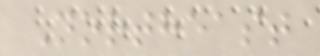Northeast
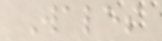Wales
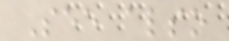See also
